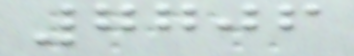7706
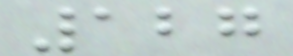127
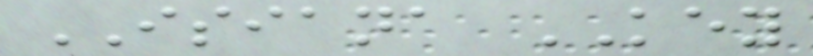ISIANA KEY
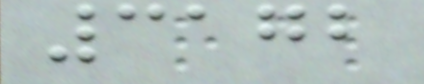3172
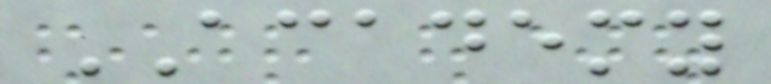ACADEMY
